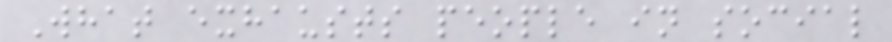What exhausts people in social
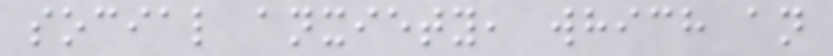social anxiety, which an
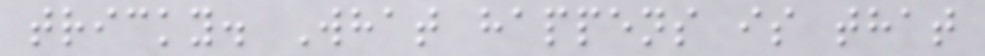tricky. What happens is that
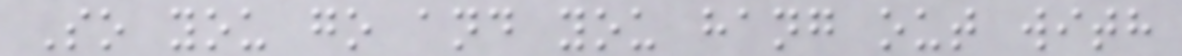So you go and you hang out with
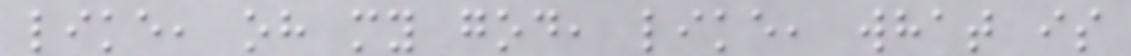like, oh my god, like, what is
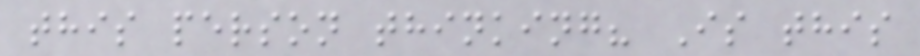this person thinking? Is this
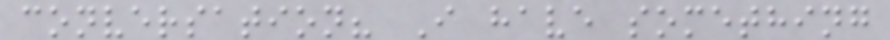conversation? I have something
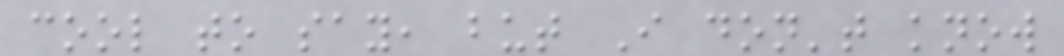cool to say, but I don't know
